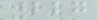227
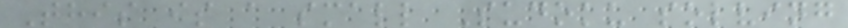This is a small Sudoku solving
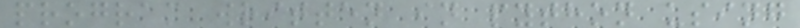program written in python using
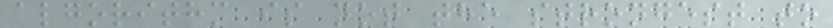algorithm is not the strongest to
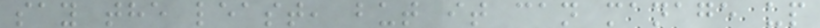say the least, but it can manage up
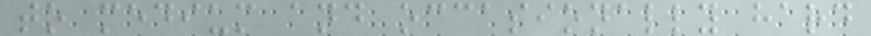to medium and occasionally hard
